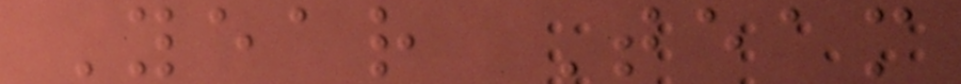Year Team
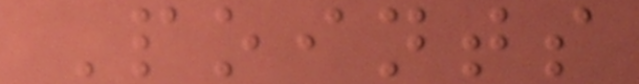Points
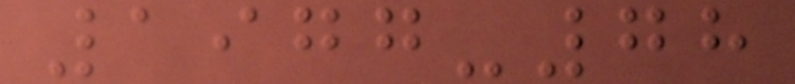1977-78
